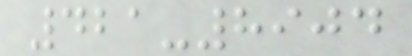421-8904
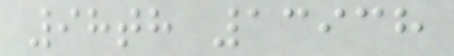98th 13938
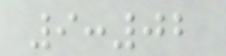9:02
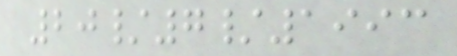20/7/1993
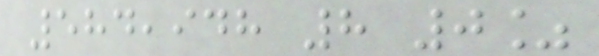584,948 8 0%
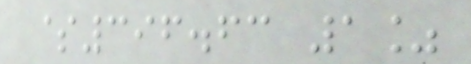$396.63 1%
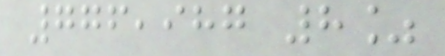776,987 8%
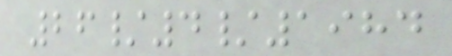26/4/1984
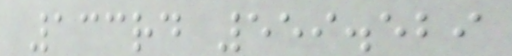133rd 559.529
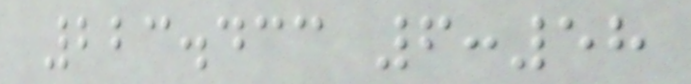223.433 6:58
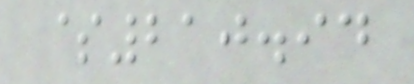$210.94
